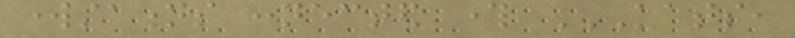workstations connected through KATS,
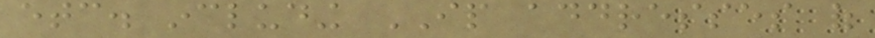etc. including IP addresses of
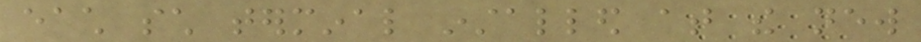each such terminal installed at the new
